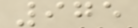975
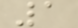1
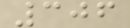306
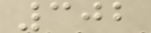302
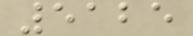5125
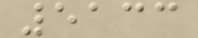5133
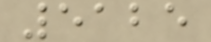5125
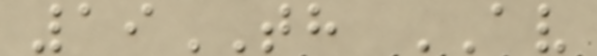19TH AV
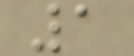1
